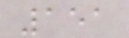151
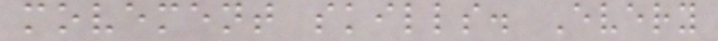movement skills. Every
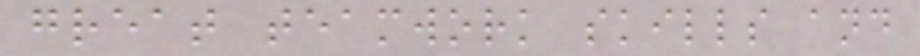great teamwork skills and
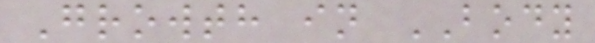Growth in BODY
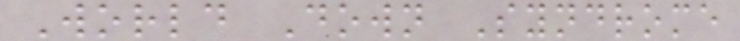World Down Syndrome
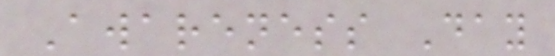Awareness Day
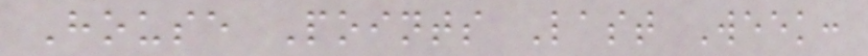House Points Last Week:
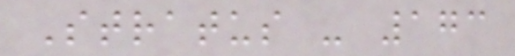Stratus - 173
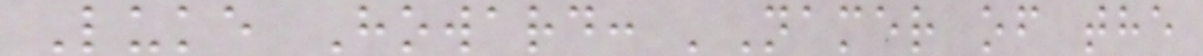Luke Howard: 'Namer of the
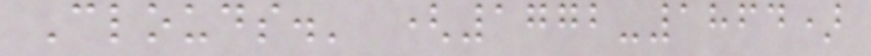Clouds.' (1772-1864)
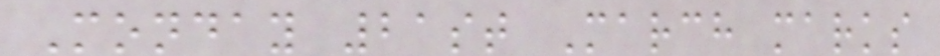Monday 21st March marks
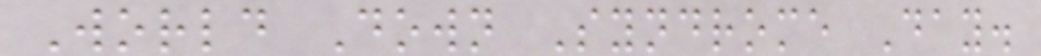World Down Syndrome Day.
